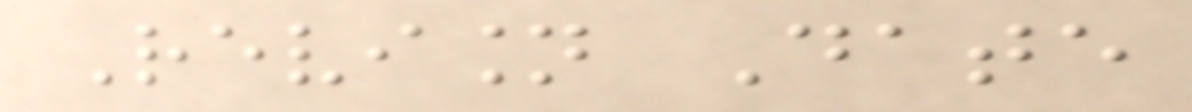Revision Date
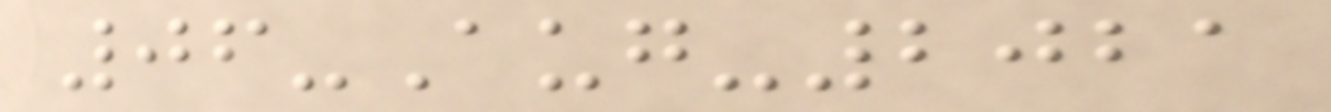06-Aug-2021
